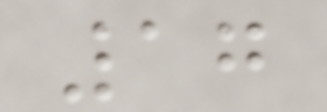17
